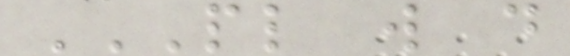PL W D
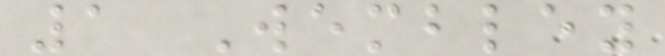1 Wembley
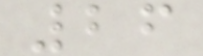26
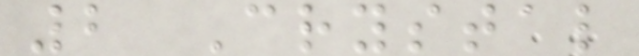2 Crystal
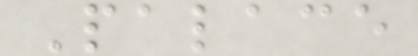Palace
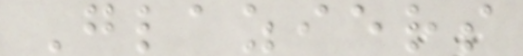Glaziers
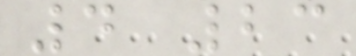4 23
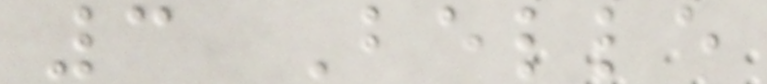3 Belle
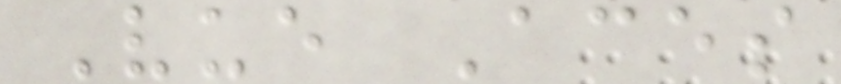Vue Aces
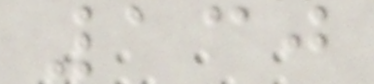130
